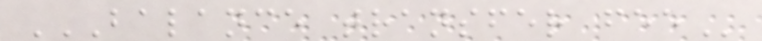BALANCE TRANSFER FEE
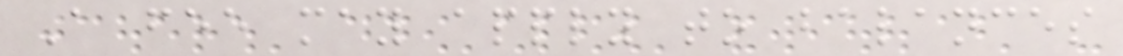A fee may apply to balances
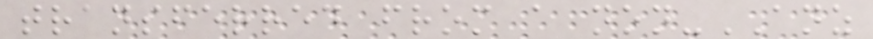transferred from a non-ANZ
